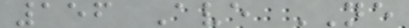156 Ave NE
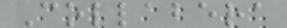Collabera
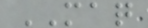MAQ
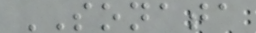SONATA
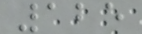125
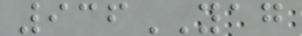936YAG
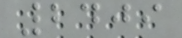2409
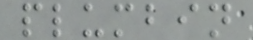plumbin
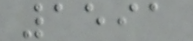1591
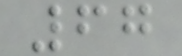67
